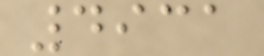4931
